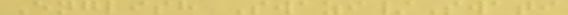English Swazi/Swati
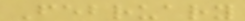February
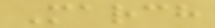March
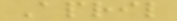April
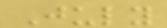July
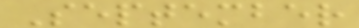September
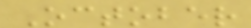October
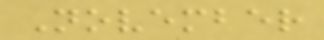November
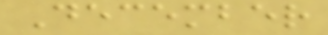December
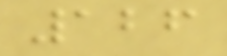126
